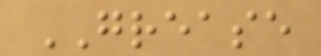GREASE
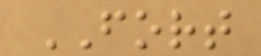FORT
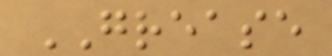GREASE
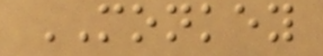MONKEY
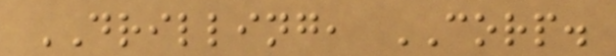DRILLING, CORP.
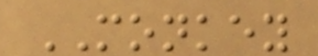MONKEY
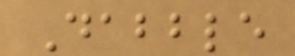Dabble
